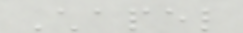Chapel
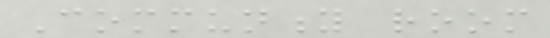Community room
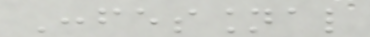Confessional
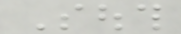South
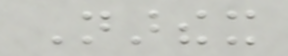Narthex
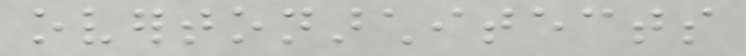overtonarchitects
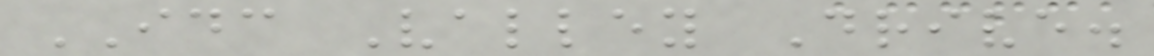IDC Valley Drive.
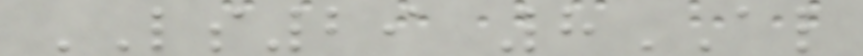LS29 8AL
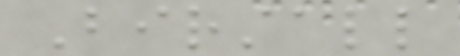Birstall
